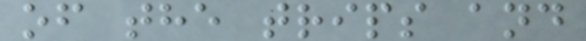of the trips and
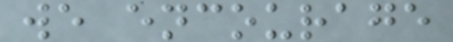we encourage
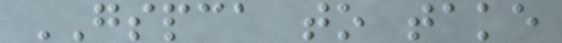GSPCA to take
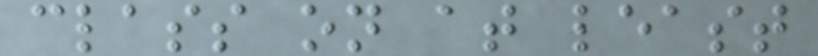class on at least
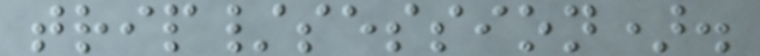trip/session).
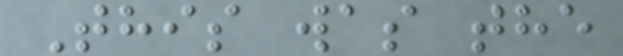This was the
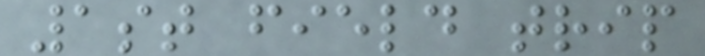1st field trip
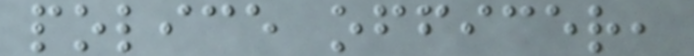police officer,
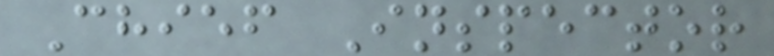Chief Inspector
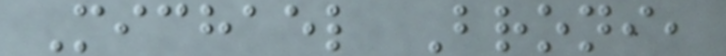Michael Broni,
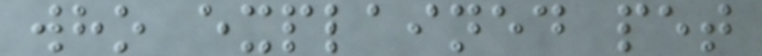who explained pet
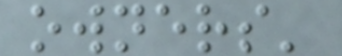owners'
